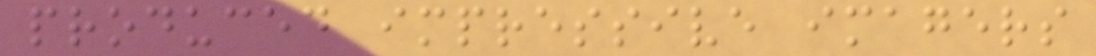produced impressive imagers
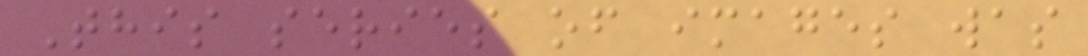This series of images was
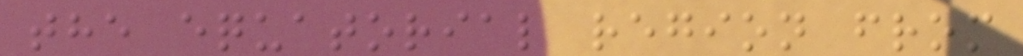the equatorial region from
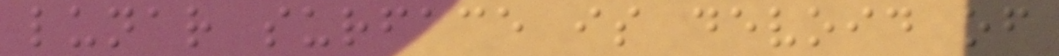lunar surface is devoid of
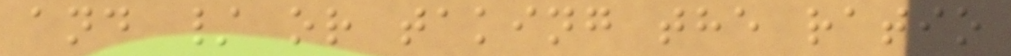and / or taking the ratio
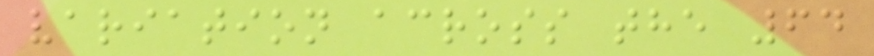variation across the 64
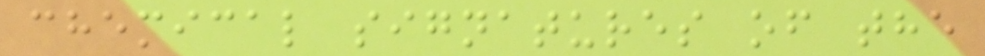chemical signatures of the
